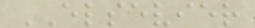ELSEVIER
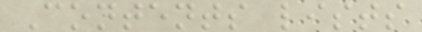Contents lists
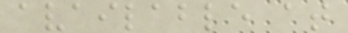available at
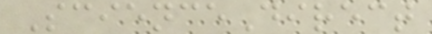ScienceDirect
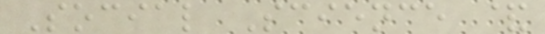Social Science &
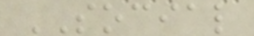SOCIAL
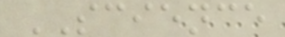SCIENCE
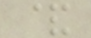&
